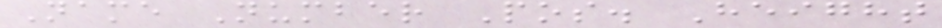Name Number Pos. Height
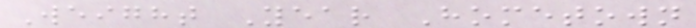Weight Year Hometown
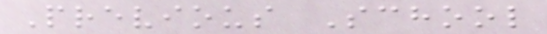Previous School
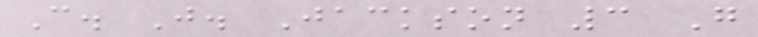C. J. Jackson 3 G
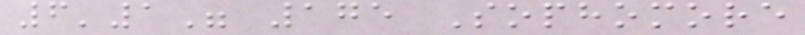6'1" 175 Sophomore
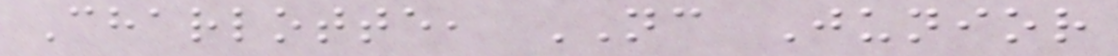Charlotte, NC Junior
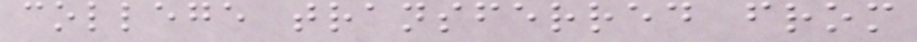college transferred from
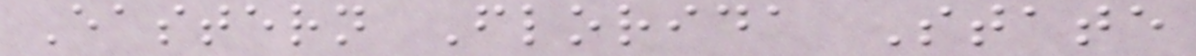Eastern Florida State
